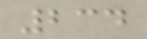234
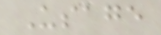Usage
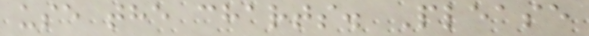use the charts. Please
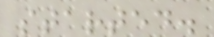started.
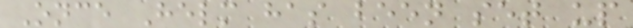Once Helm has been set up
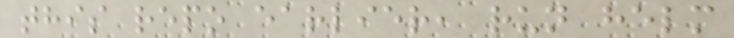this repo earlier, run helm
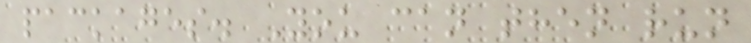packages. You can then run
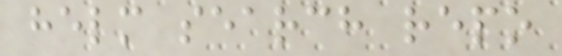helm search repo
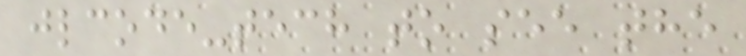jlcode-tech to see the
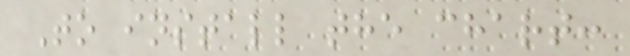To install the chart:
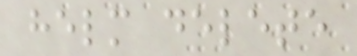helm delete
